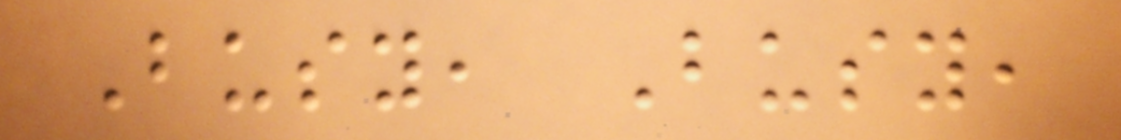Busy, Busy,
